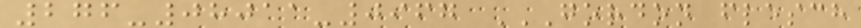276-08011-0967 GORDON FLESCH
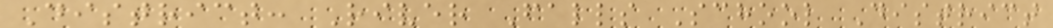District: River Falls School District
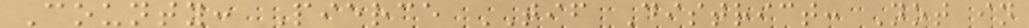County: Pierce TIF District: Not in
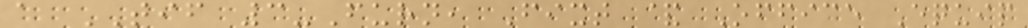a TIF 3-Furn, Fixt & Office Equip
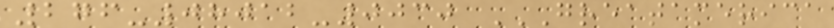276-08012-0030 GREATAMERICA
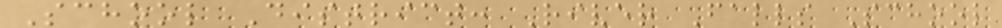School District: River Falls School
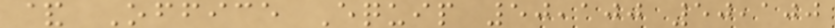& Office Equip 50,100 50,100
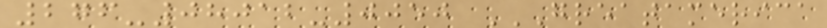276-08012-0050 GREATAMERICA
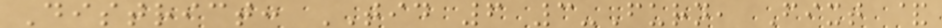District: TID 6 3-Furn, Fixt &
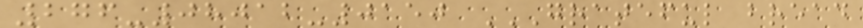276-08012-0150 GRATEFUL BREAD
